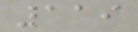119
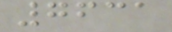7631
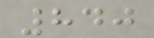840
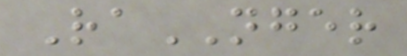RaNGER
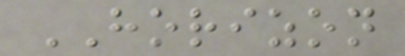HORIZON
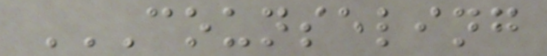COUNSELING
